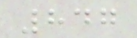847
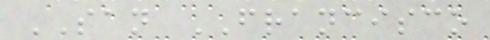SAN FRANCISCO
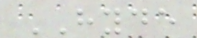HYDE
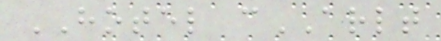HOTEL cARLT
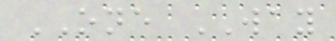ONE WAY
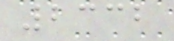2332
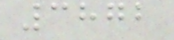3872
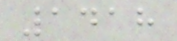1418
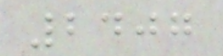2407
